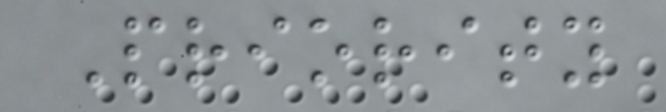Priority
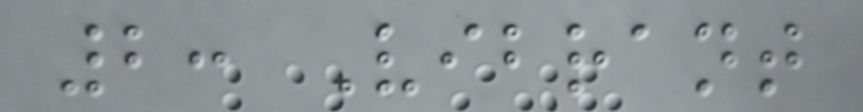2: Vibrant
